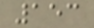153
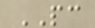PC
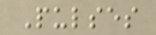Pulses
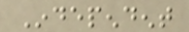Independent
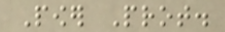Power Prot.
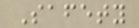Safety
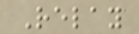Relay
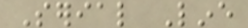Serial Line
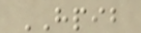HPIB
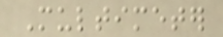Multimeter
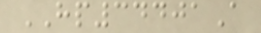HP34401A
